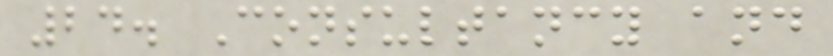24. Consultancy and
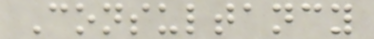Consultancy
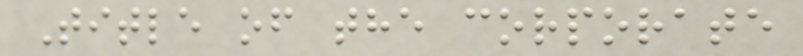Title of the corporate
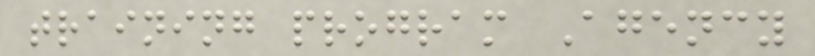training program Agency
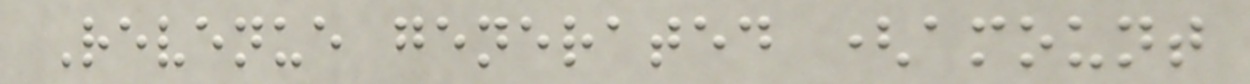Revenue generated (amount
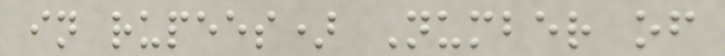in rupees) Number of
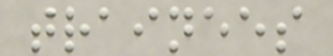trainees
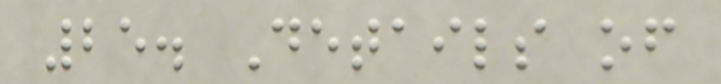25. Details of
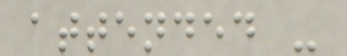attended -
